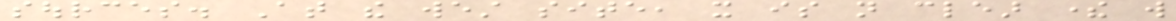sources. At the west site, it is not clear there will
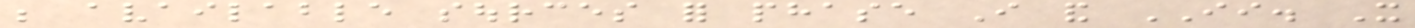be available sources for phase I and II. It
